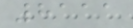8111
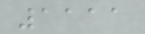1111
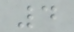4
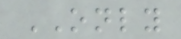ONLY
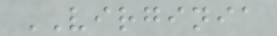VIRGINIA
